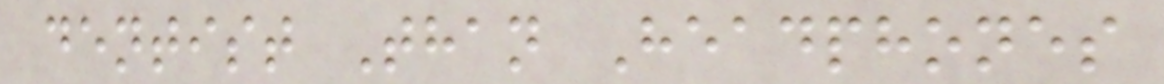dentist Than Headphones
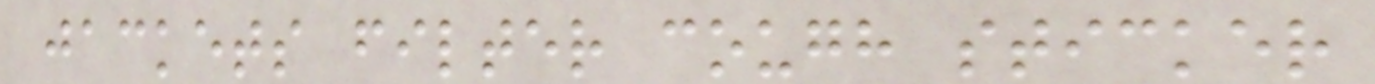jackets filter cough sticker
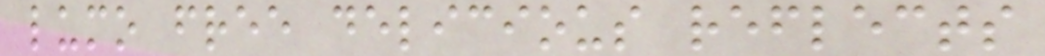lumo free delicious reflects
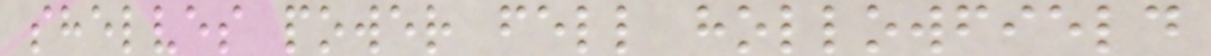shelves power fell hollowfield
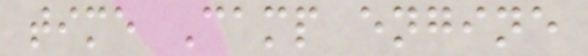time Camp engine
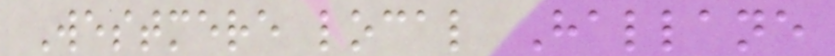Westmere local Hallane
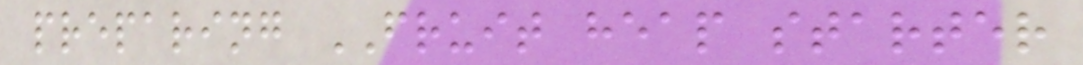preparing FRUIT heap starter
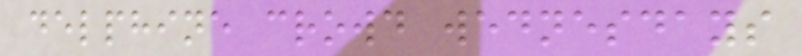delphine crowd wednesdays
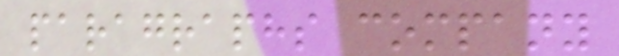paragraphs company
